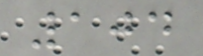104
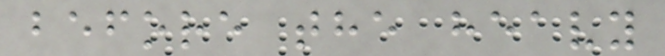before the heavy
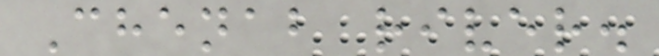Chenab river.
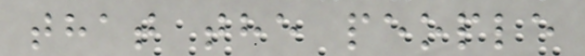that the people
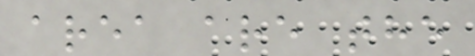area are the
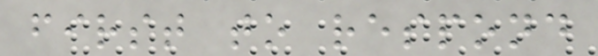first to respond
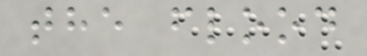the flood
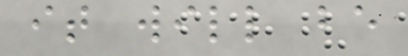it will be
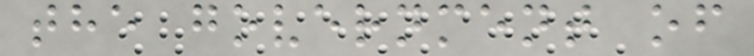the government of
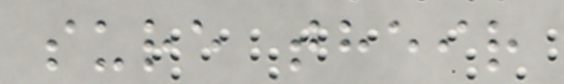sure their
